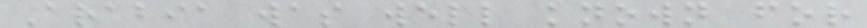Arabia was well known for
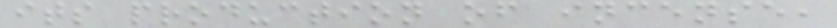its production of incense,
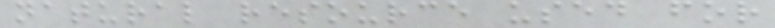natural resource used for
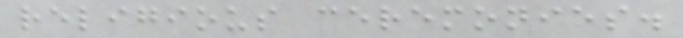religious ceremonies.
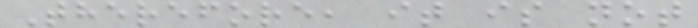Therefore, it is not
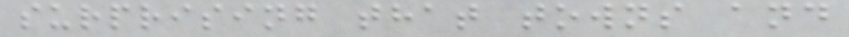surprising that towns and
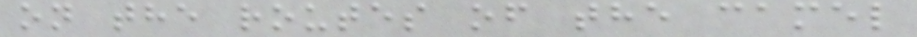on the routes of the camel
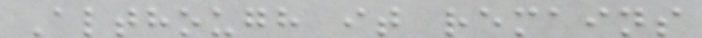Although it remains
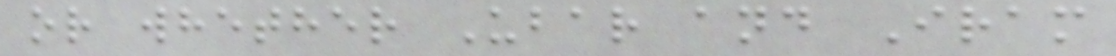or whether Ubar and Iram
